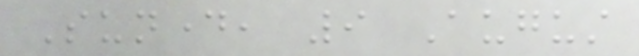Sunday, 9 August
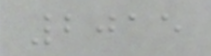2015
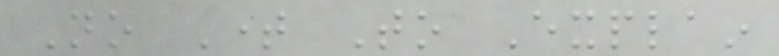No Time To Explain
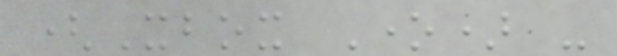(Xbox One) -
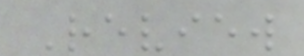Review
